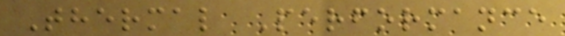Thermal Performance
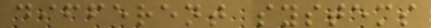different systems
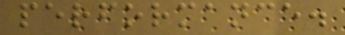performance.
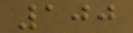100
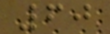60
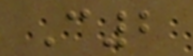C2
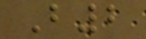B2
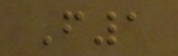F1
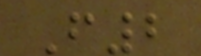F2
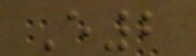E2
